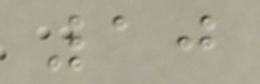10
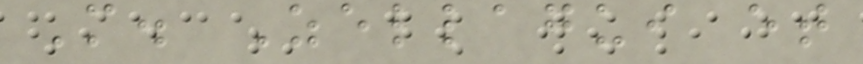M. Zellagui et
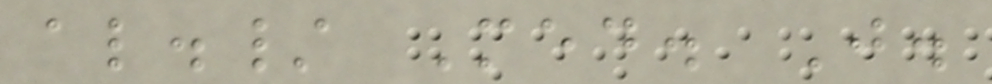al./ Med. J.
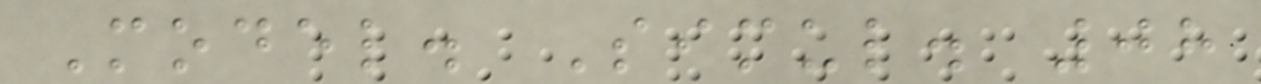Model. Simul. 08
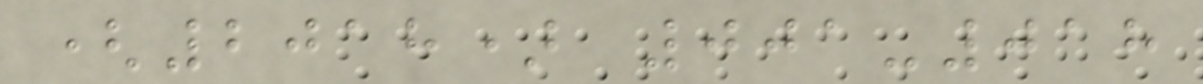(2018) 001-018
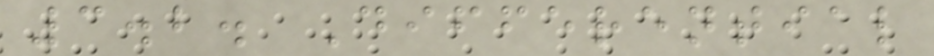3.2. Differential
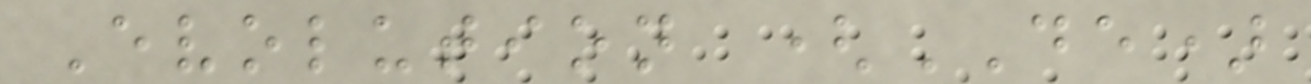Evolution (DE)
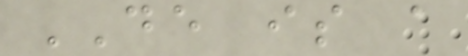DE is a
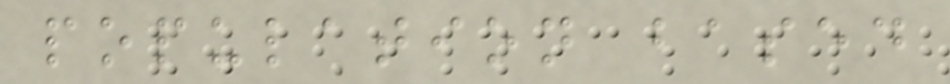population based
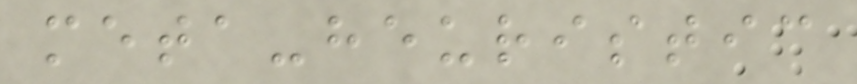meta-heuristic
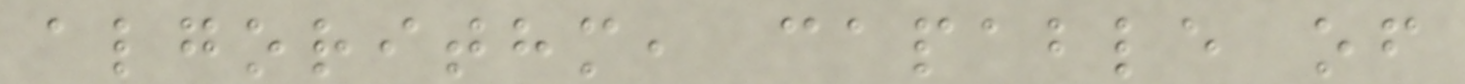algorithm, capable of
